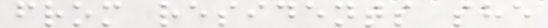from residents she
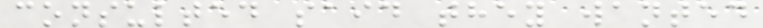consulted said they wanted
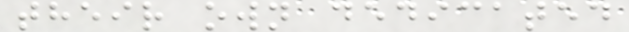their own dedicated
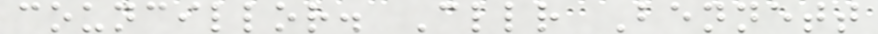councillor. Cllr Bennett
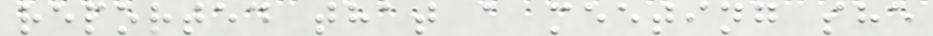reported that a meeting she
